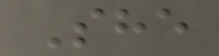She
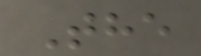The
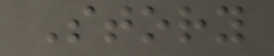Story
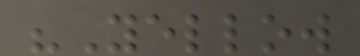"Yellow
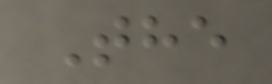The
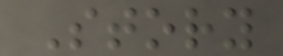Story
